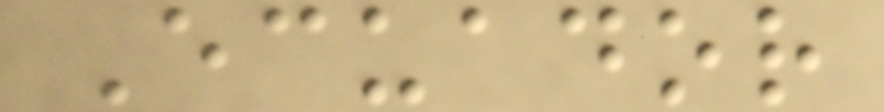Ecuador
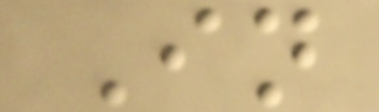In
